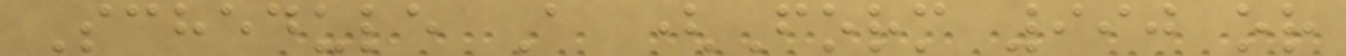Schedule A (Form 990 or
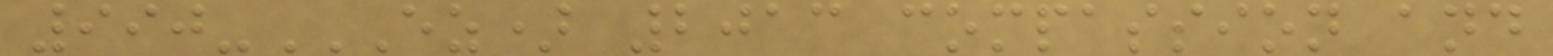990-EZ) 2013 COMPASSION AND
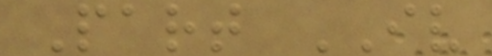Part IV
